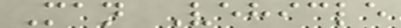Man Vehicle
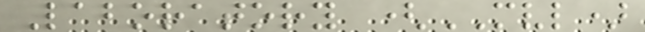Laboratory (MVL)
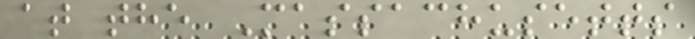at the Massachusetts
